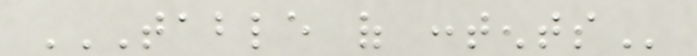TABLE OF CONTENTS
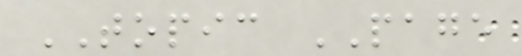TOPIC PAGE
